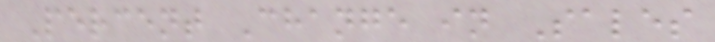Percent Change in Sales
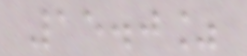15.0%
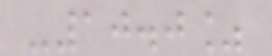-10.0%
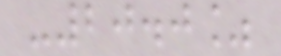-20.0%
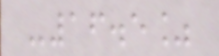-16.5%
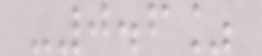-0.6%
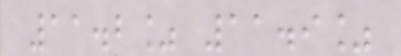11.2% 11.9%
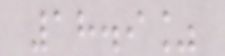18.9%
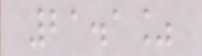21.1%
